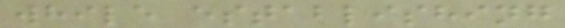while establishing
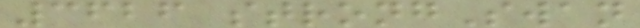3626 strongSwan
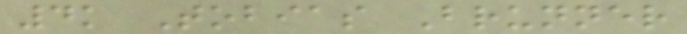4k Tobias Brunner
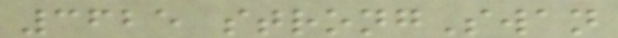3625 strongSwan
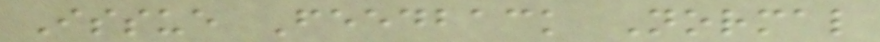Issue Feedback Normal
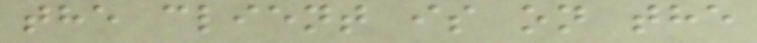the client is on the
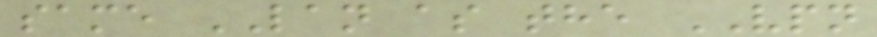same LAN as the VPN
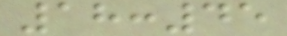18:45
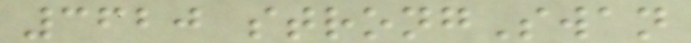3620 strongSwan
